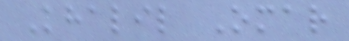Khalil Omar
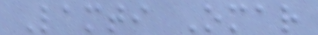Lamti Omar
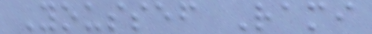Youssef Rami
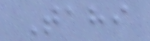Tahi
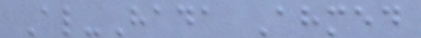Al-Hada Ahmed
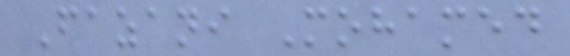Fazani Mohamed
